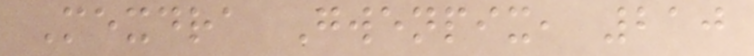Mexdra Gwenpix, 210
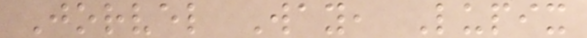Jorvel Way, Lupix
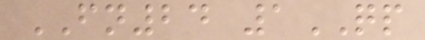FN24 1QP
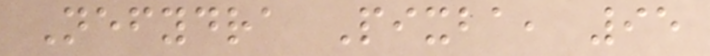Nefydra Pixba, 95
